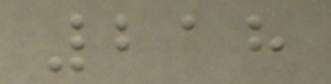218
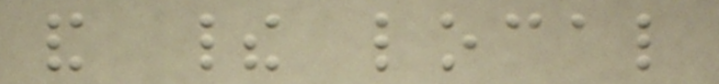and their local
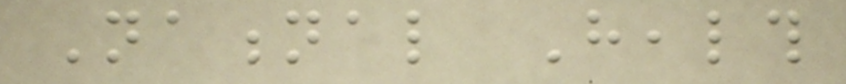National Health
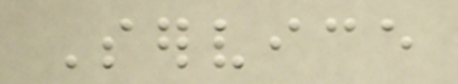Service
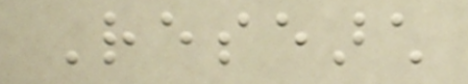Research
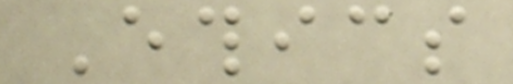Ethics
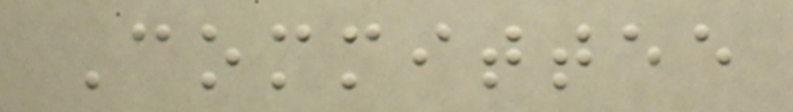Committee
